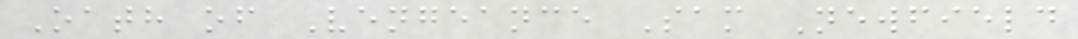Oath of Vengeance Sam Newfield
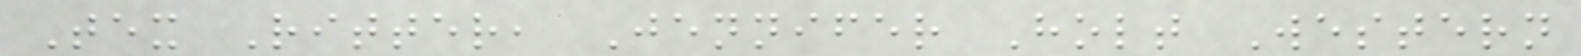Tex Ritter, Jennifer Holt Western
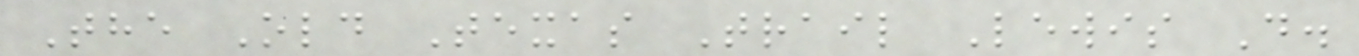The Old Texas Trail Lewis D.
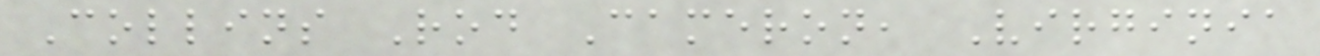Collins Rod Cameron, Virginia
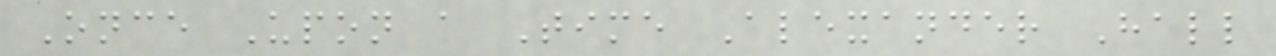Once Upon a Time Alexander Hall
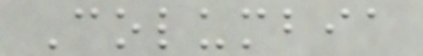Columbia
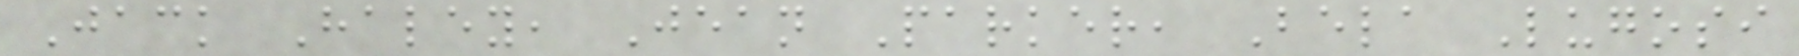Jack Haley, Jean Parker, Bela Lugosi
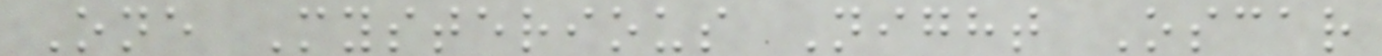One Mysterious Night Oscar
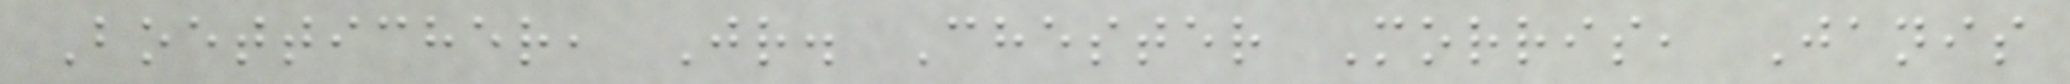Boetticher, Jr. Chester Morris, Janis
